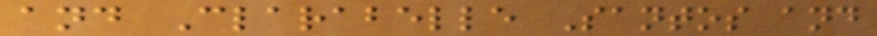and Clarabelle Santos and
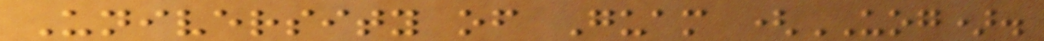University of Guam (UOG).
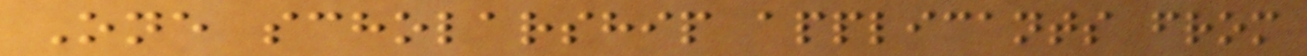One scholarship applicants from
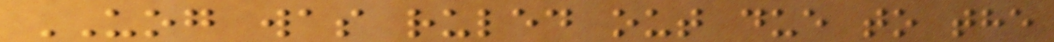UOG was ruled out due to the
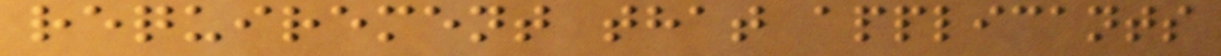requirement that applicants
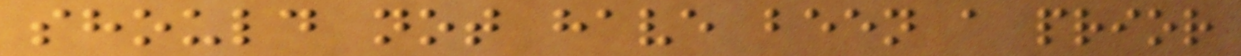should not have been a prior
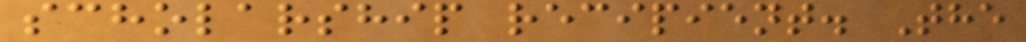scholarship recipient. The
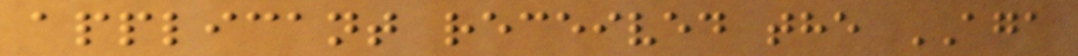applicant received the AGA
